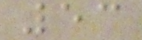53
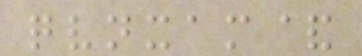qvnxam&
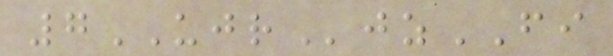7UJRjzFI
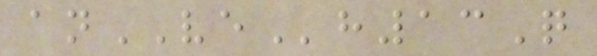anVEh13Q
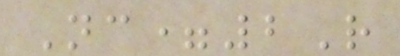Nc=2R
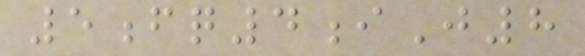5fq4iJ8
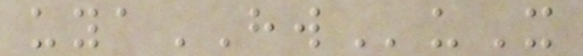uyaHWuX
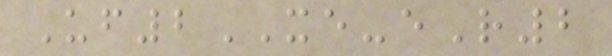Uf2XE-eR2
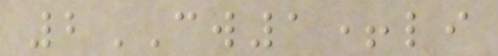2CW1+li
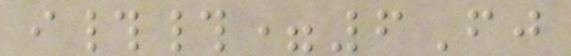i##=6Fj
